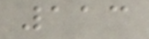113
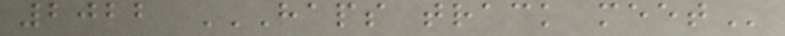2022 HAPS TRACK MEET
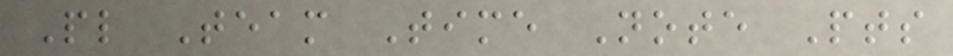Pl Team Time Note Pts
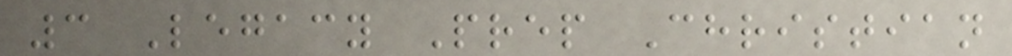3 Legacy Prep Christian
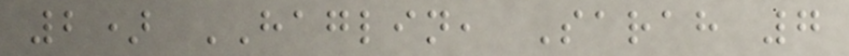2) HAGLIN, Sarah 7
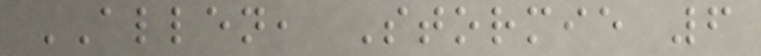ALLEN, Stormie 6
